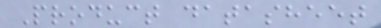Product datasheet
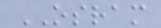OSRAM
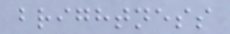brightness
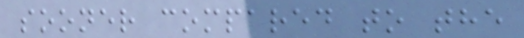sooner compared to the
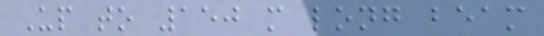Up to 150 m long beam
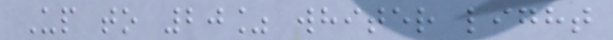Up to 20% whiter light
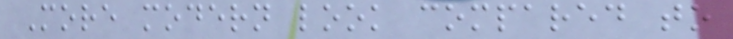More modern look compared to
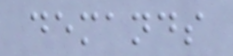demands
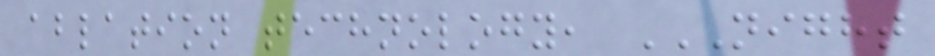ablation technology, NIGHT
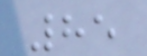85
